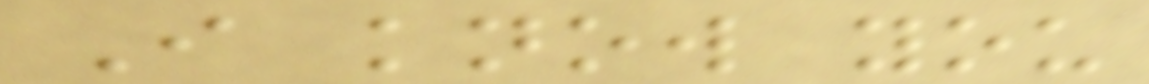I know you
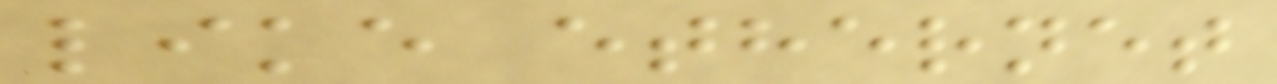like ethernet
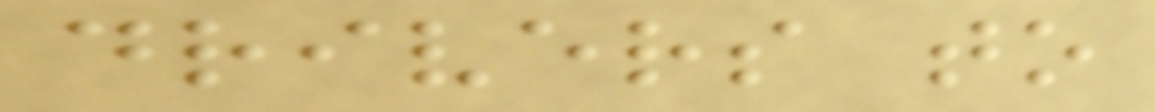drivers to
